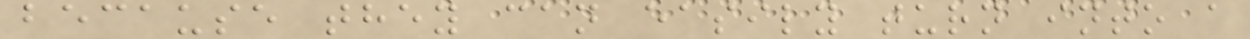because they can easily turn into a
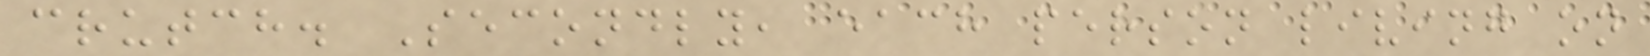crutch. Secondly, each person living on
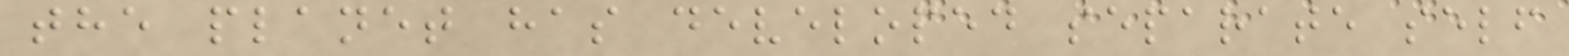the planet has developed separate self
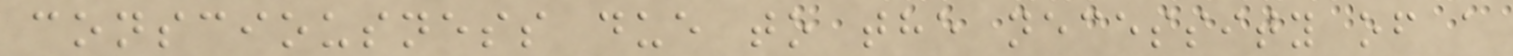consciousness due to the necessity of a
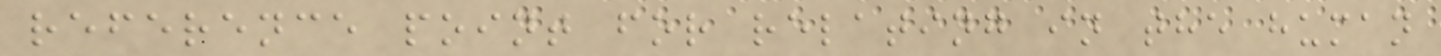reference point for relating in the human
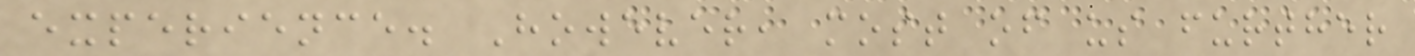experience. However, most of us further
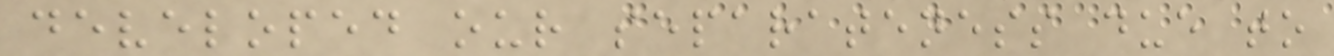developed our separateness due to
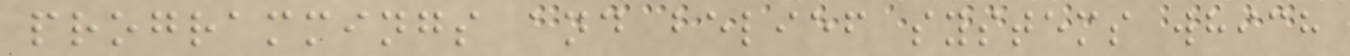programmings and belief systems which
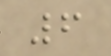6
